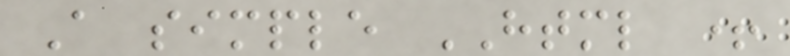A simple HTML +
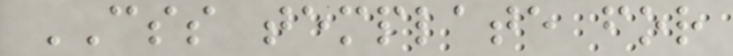CSS template for
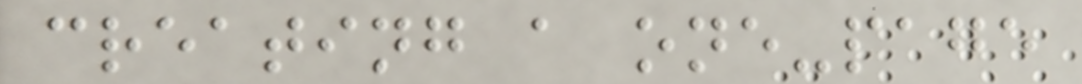creating a one-page
